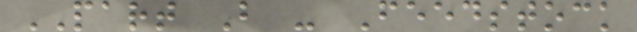PART B - Feedstock
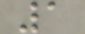1
